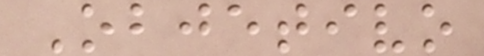Objetivo
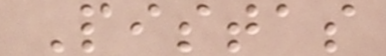Pistas
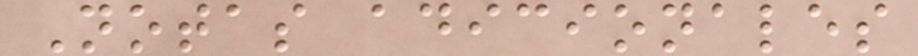Notas adicionales
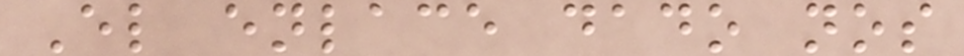El enlace dado nos
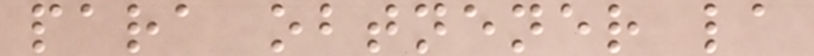para obtnener la
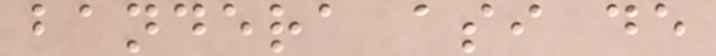bandera asi de
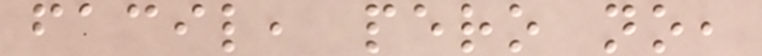facil, pero no,
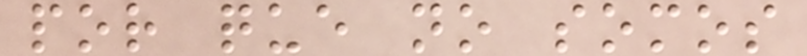por que no somos
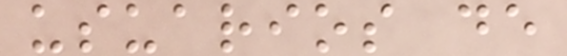usuarios de
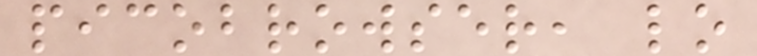picobrowser, lo
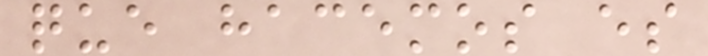que hacemos es
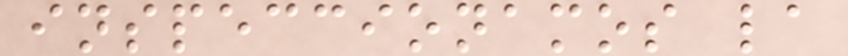inspeccionamos la
